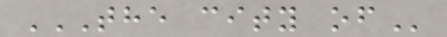THE CITY OF
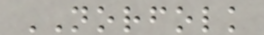NORFOLK
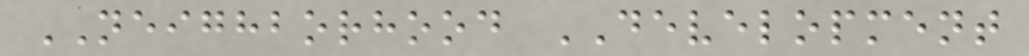NEIGHBORHOOD DEVELOPMENT
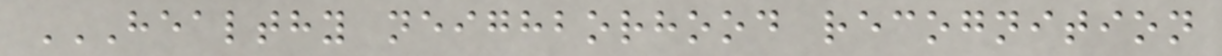HEALTHY NEIGHBORHOOD RECOGNITION
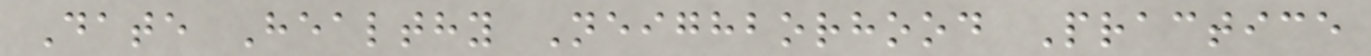Date Healthy Neighborhood Practice
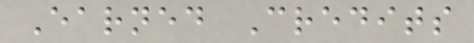Earned Credits
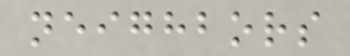neighbors
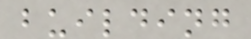building
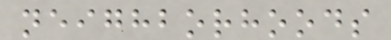neighborhoods
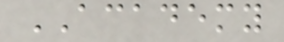ACADEMY
